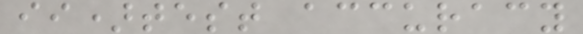ii)test accuracy
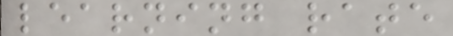learning rate
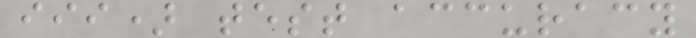iii) test accuracy
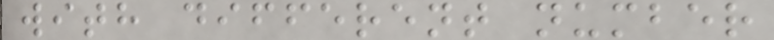with different number
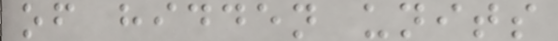of hidden units
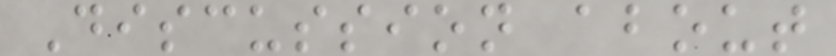Discussion about
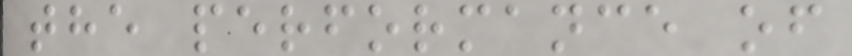the performance of
